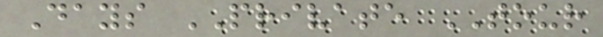Days PRIVATE TOUR
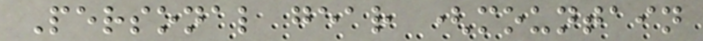Personal gear (mountain
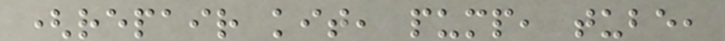(repair kit, pump, tube,
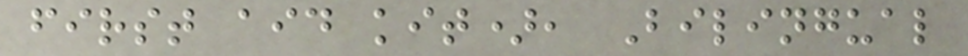first aid kit), Bilingual
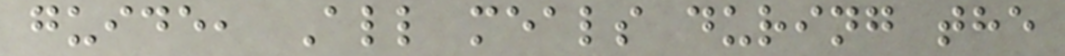guide, All meals during the
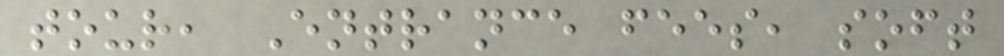tour, Entrance fees, soft
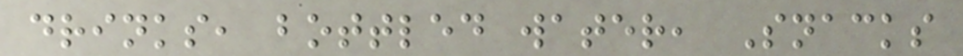drinks, bottled water, Snacks
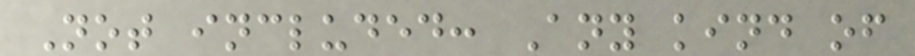Not included: Any kind of
